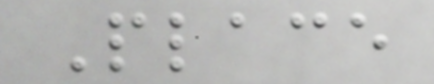Place
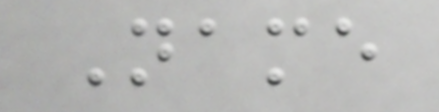Name
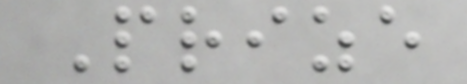Prize
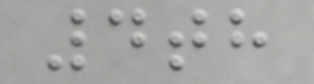4th
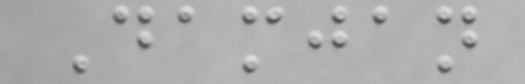Damjan
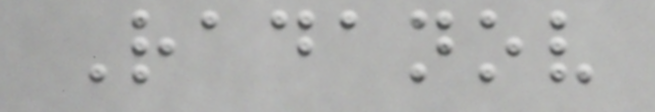Radanov
